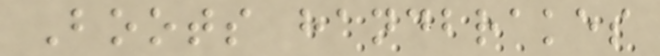Boots handbrakes
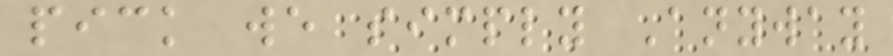pick we simply Anyway
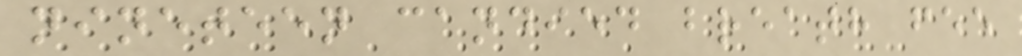nineteen candied breath fee
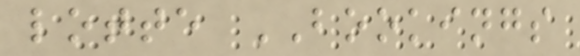lotte BOOKINGS
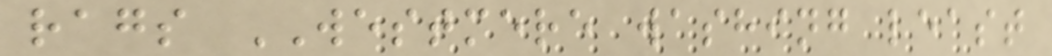rags WESTMERE washing least
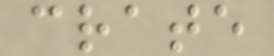crate
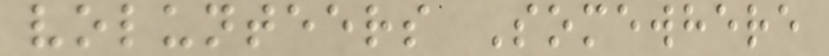volunteers Somewhere
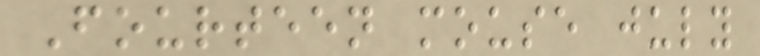Fourteen mouse july
